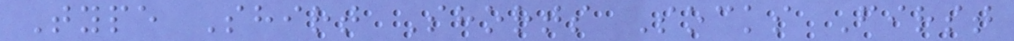Type Shirt Shorts Socks First
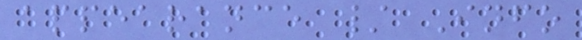appearance / Info
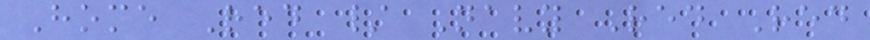Home Red / Navy Red Red
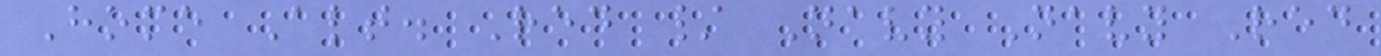Home Alt. Red / Navy Navy Red
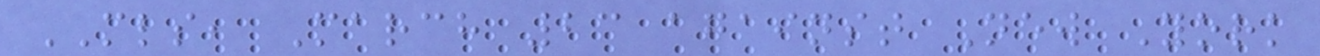MLS, March 23 against New York
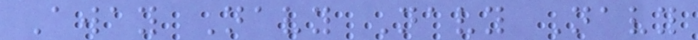Away Navy Navy Navy
